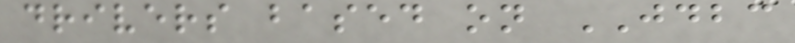drivers based on JDBC
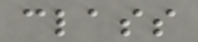class
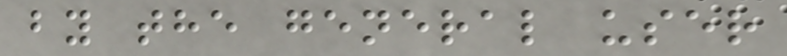by the general user
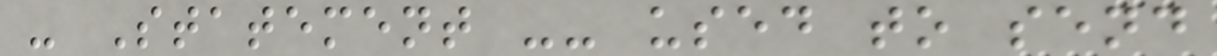- Statement -- used to send
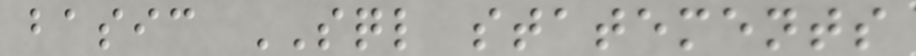basic SQL statements
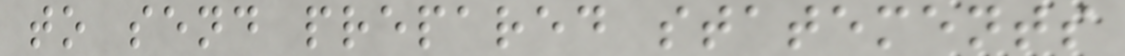to send prepared statements
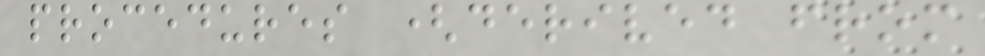procedures (derived from
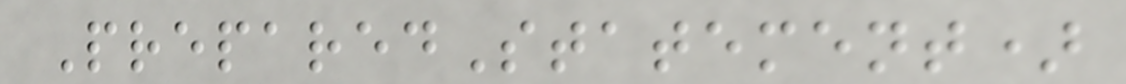PreparedStatement)
